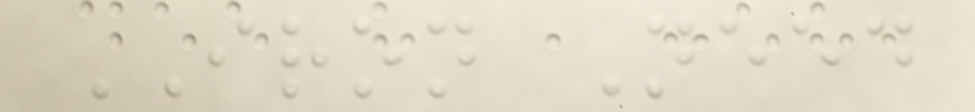IRON Need
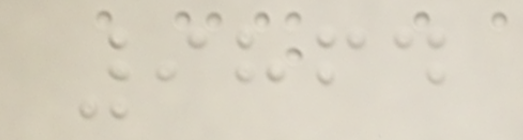9864
